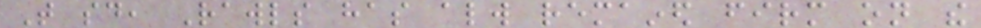That said, Rawls has always remained firm on the
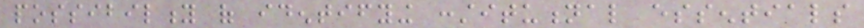possibility of identifying constitutional essentials
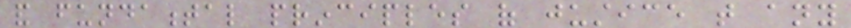and fundamental principles of justice that any
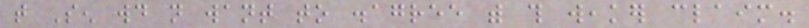that Sen would not want to disagree with this weaker claim.
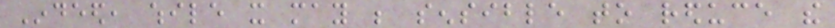Indeed, while it may be sensible to reduce the
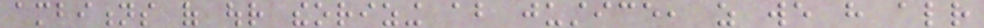ambitions of our theorizing about justice, as we have already
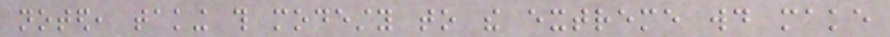noted, taking this modesty to the extreme would make
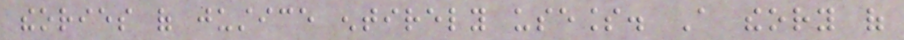theories of justice entirely useless. A theory of
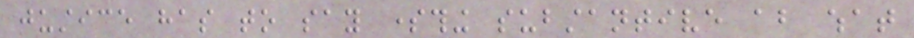justice has to say something substantive about what
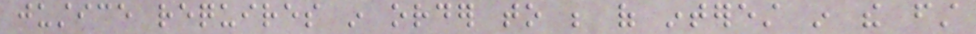justice requires in order to be of interest in the first
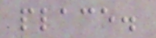place.
